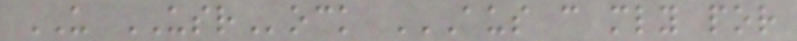US USRock AUS CAN MLY POR
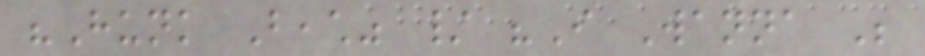"Hunk Beach" / "I Wanna Be
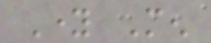Young Men
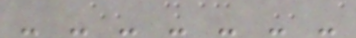- - - - - - -
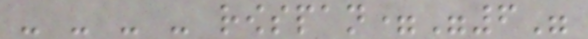- - - - rowspan="6"
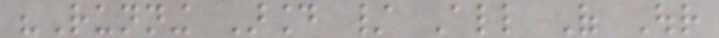"Running Around / All Of Our
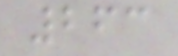263
